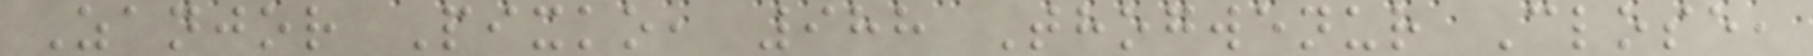Zanjor Pixko, 988 Thogwenur Close,
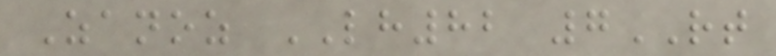Zanoz LH82 7RT
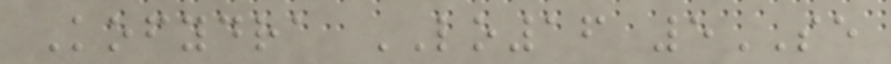Kofydra LO16 5SE
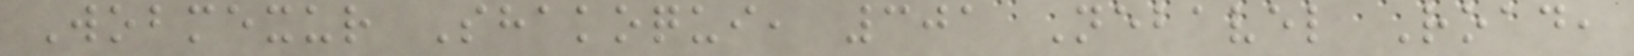Wobmexur Shakoqui, 301 Nebavel Road,
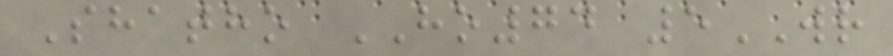Shatho HO74 5WR
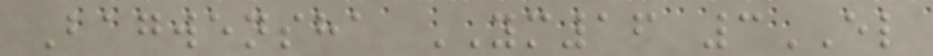Bagwensha YM16 3EL
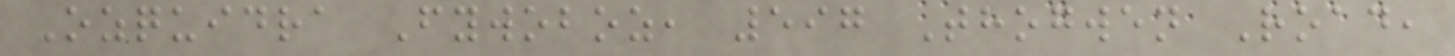Ozquidra Fywoboz, 597 Thogwen Road,
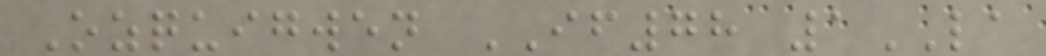Ozquigwen IF78 1LA
